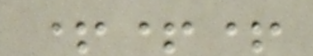+++
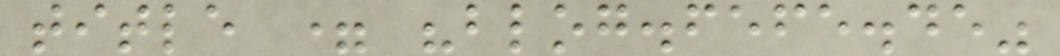title = "blog.fefe.de"
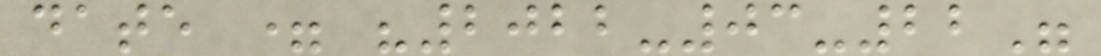date = "2022-03-22"
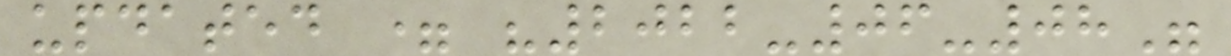updated = "2022-06-08"
